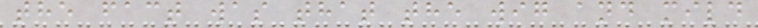the fact was that the wig and mild
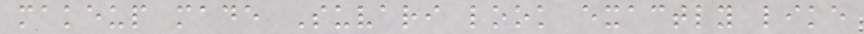makeup made Suvari look exactly like
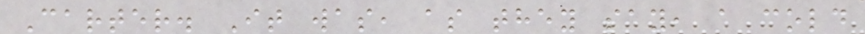Carter. It was, as they say, a cold
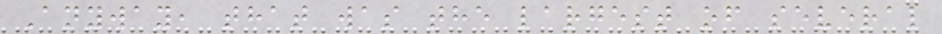Anyway, that was the largest of several
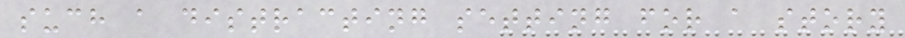such a distracting setting for a story
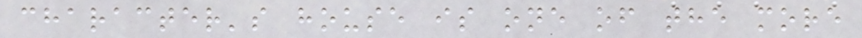character's house is one of the more
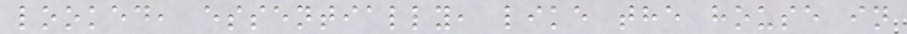looked, essentially, like the house in
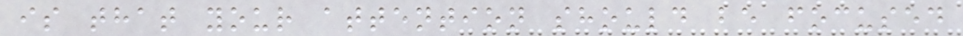is that your attention should be focused
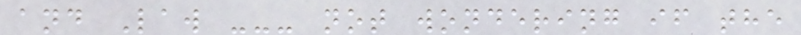and Law --- not wondering if the
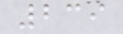239
